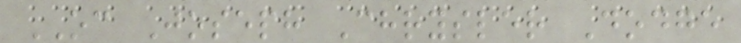OC Joseph Chrysler Dodge
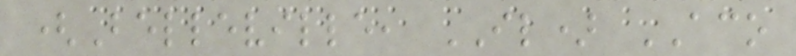(Belleville, IL) ACO
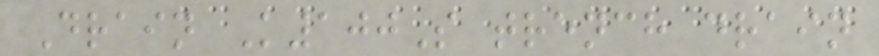Drain K100S trench drain
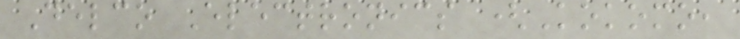Delco Electronics (Kokomo,
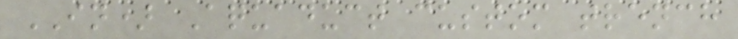IN) Aquaduct custom trench
